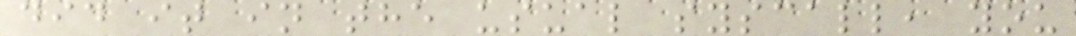did it in the usual syscall, you
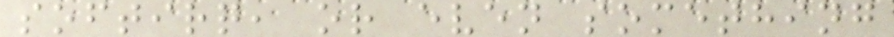softirq, or even something
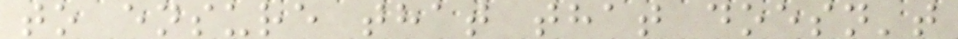to ensure that that doesn't
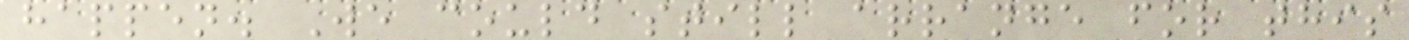happen. We could still arrange for this
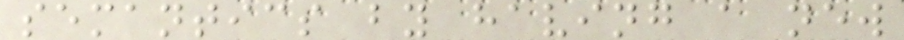semantics by having a new
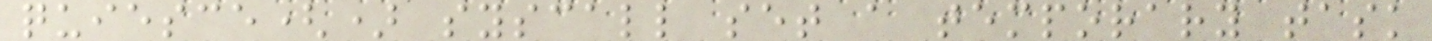quiesce() syscall set a temporary task
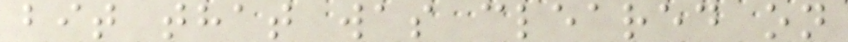bit that was cleared on
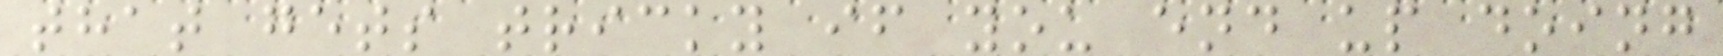that gets tricky if you end up doing
